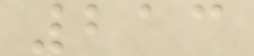213
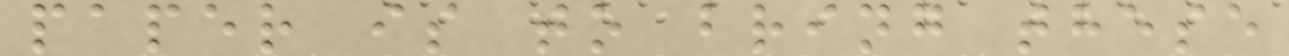paper is to bring these
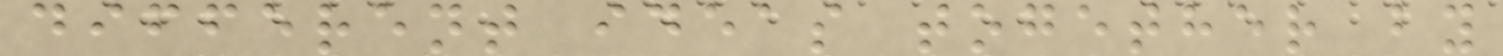different ideas together by
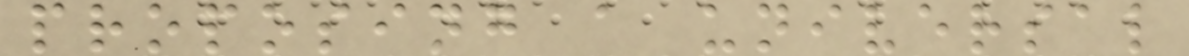proposing a universal
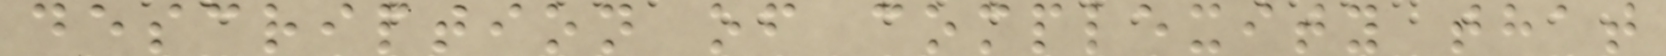description of complexity that
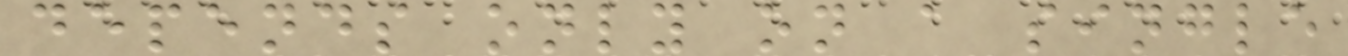depends only on a single
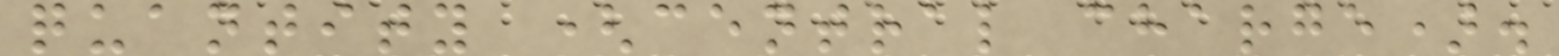quantity (central charge).
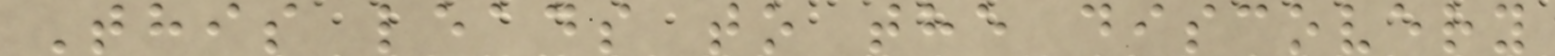This leads to the discovery
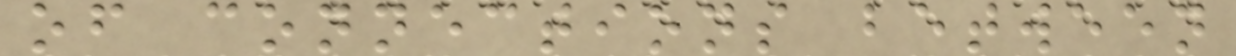of connections between
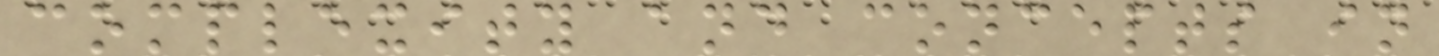complexity and concepts in
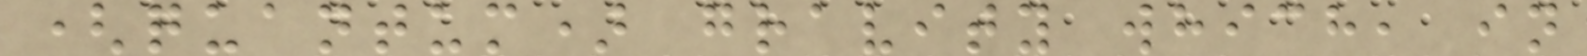(quantum) gravity which, in
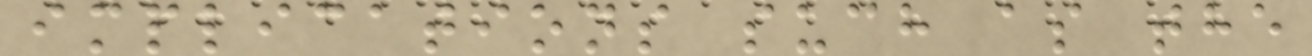implications such as the
